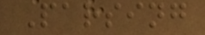Parsing
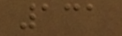131
